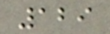129
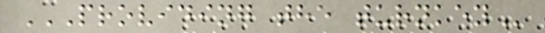PROVIDING THE TURNKEY
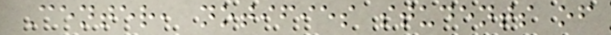Center, notifies students of
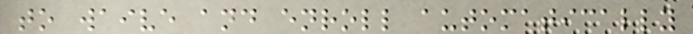to waive and enroll automatically
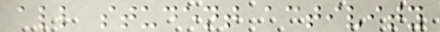all student activity
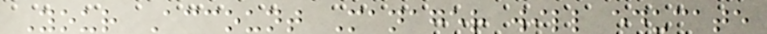Your Account Manager will educate
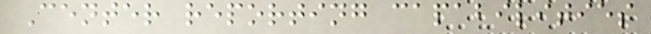Center reporting capabilities
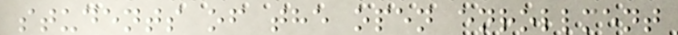students of the open enrollment
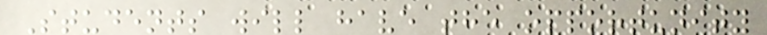Students will have the opportunity
